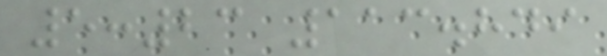5:23 113.849
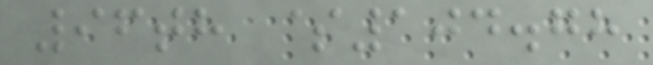96th $104.78
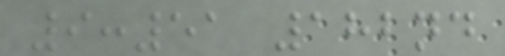9:51 182nd
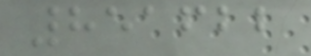851622
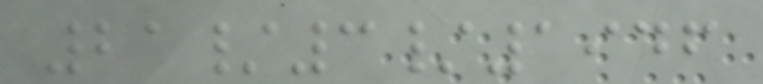21/3/1946
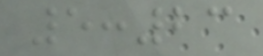5:23
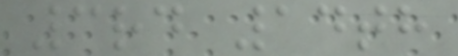3rd 14th
